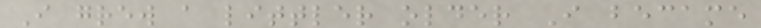I grew a littler older I became
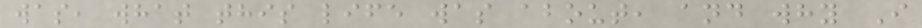was, what this life was about, and why I
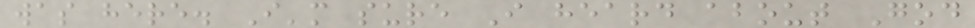was here. I'm sure I heard about God
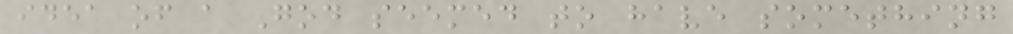idea of a God seemed to have something
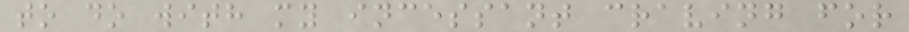to do with my incessant craving for
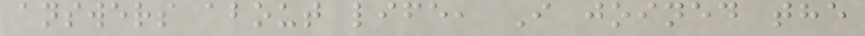answers about life, I joined the
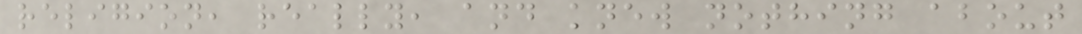religion, really, and knew nothing about
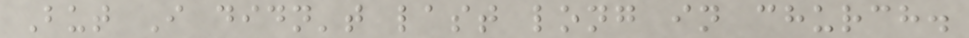But I didn't last long in church.
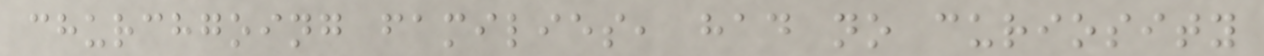churchgoing families, had no curiosity
